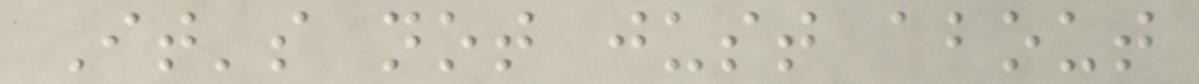It's not just about
